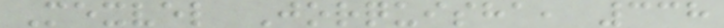Mexvel Jorquisha, 338
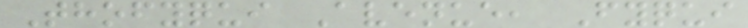Thofyqui Avenue, Fyqui
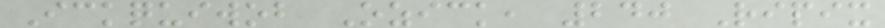Ickquiwob Ozick, 240 Ripix
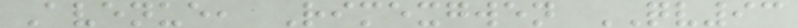Avenue, Rimexgwen QV93
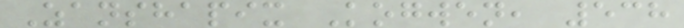Zanshapix Kogwen, 538
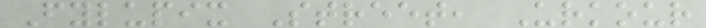Fylupix Street, Urkour
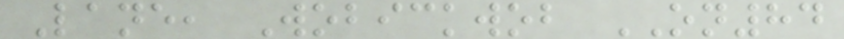Lane, Wobickwob ON84
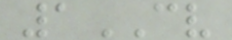1CV
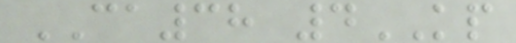CA38 4KP
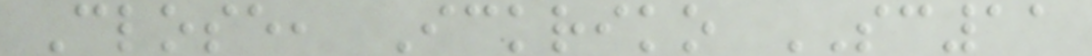Close, Ickriko SC11
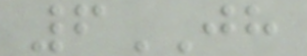6JH
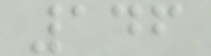146
